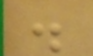.
